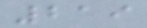219
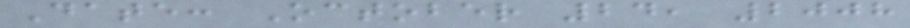Date: October 24, 2008
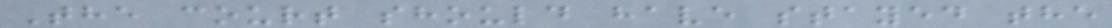The court should have stayed the
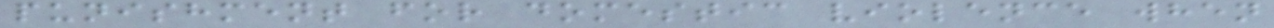punishment for domestic violence when
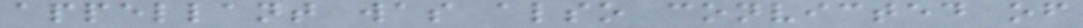appellant was also convicted of
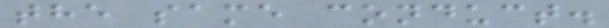the same conduct.
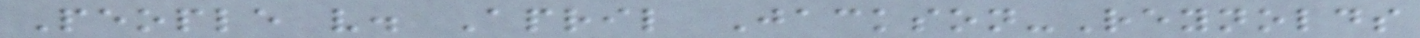People v. April Jackson-Reynolds
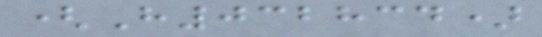(H032834)
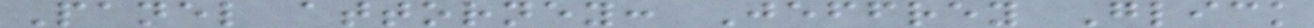Panel attorney: Jeffrey Glick
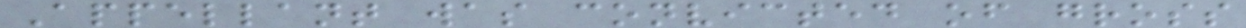Appellant was convicted of gross
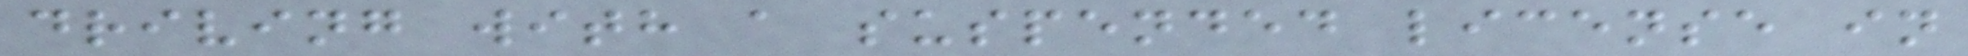driving with a suspended license in
